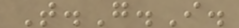T.G.I.
